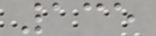135
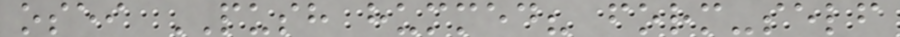osei PUSH hummed? form-self
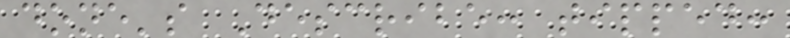done's Describe: tipped:
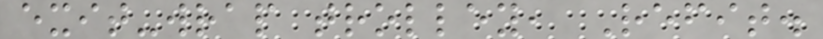exit-wrap trolley, Refit.
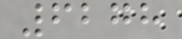6278
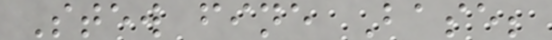Stew fine Base;
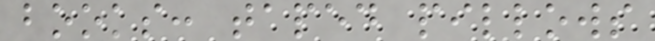books: taped pillows
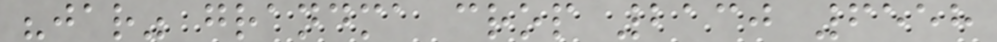"jar" grandma crop 2130 6558
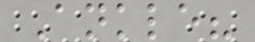Ankle?
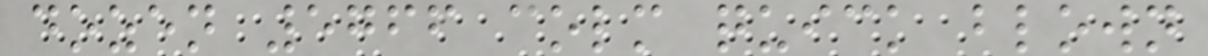dozen 5766 colm quick blown
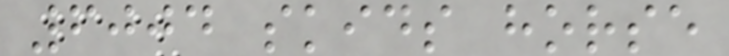6004 skids horse
